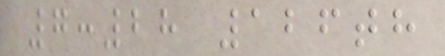7:28 126th
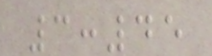3:45
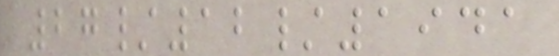27/12/1941
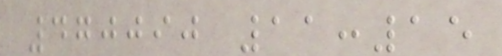470090 11:15
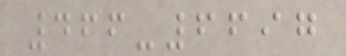466-6697
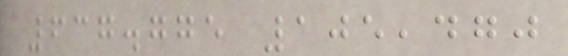637.775 105,470
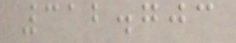312.703
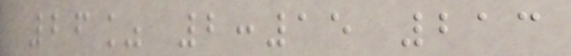26% 2:15 213
